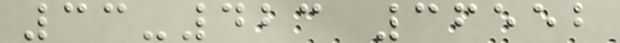33-423 36552
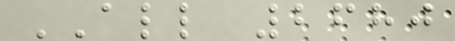ALL 2680
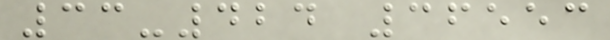33-424 36553
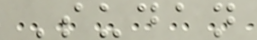Sudan
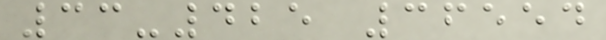33-425 36554
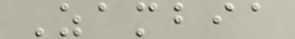Zambia
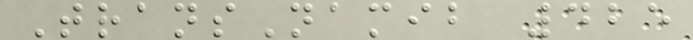TransNamib 425
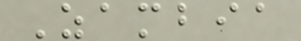Zambia
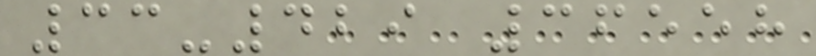33-429 36558
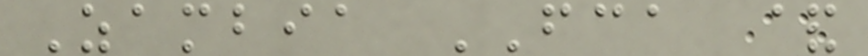Zambia FCA &
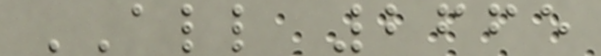ALL 2665
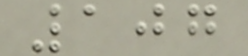107
